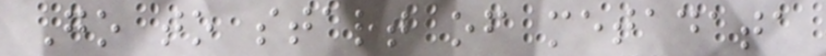Go to start of metadata
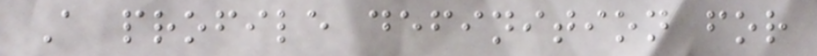A profile definition for
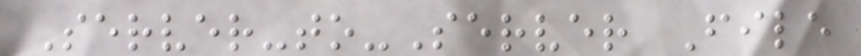Server-to-Server File
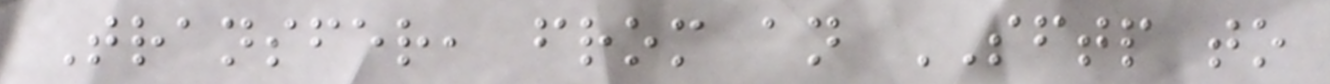Transfer, from an SFTP to
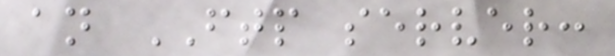an FTP server:
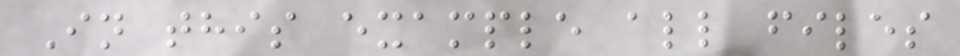In this example all files
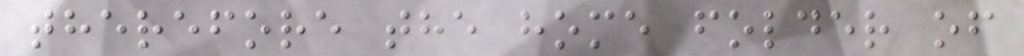therefore the home folder of
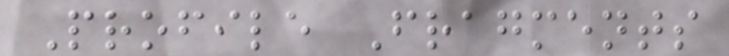Profile Fragments
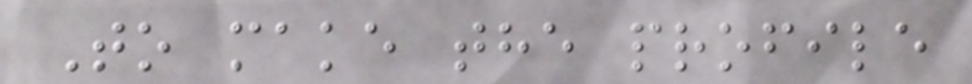To make the profile
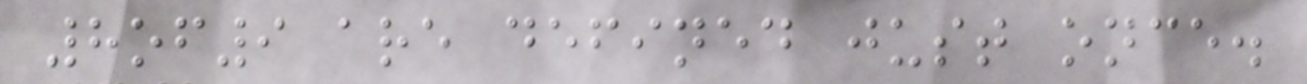8of9 are defined just once.
